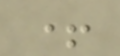+
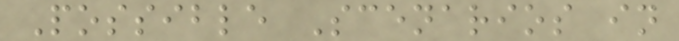Possible Scenarios in
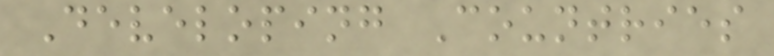Developing Countries
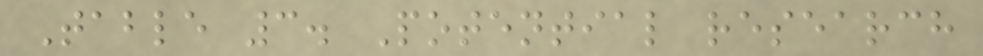Table 3. Potential research
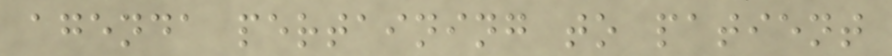agenda pertaining to patient
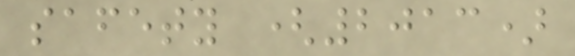safety (2013)
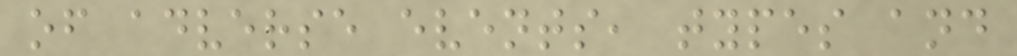of adverse events, types and
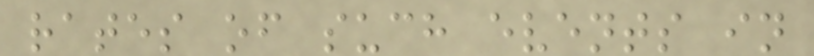rates of such events in
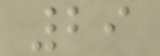29
